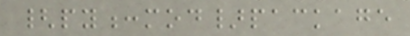{py:mod}package
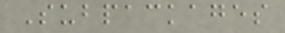Subpackages
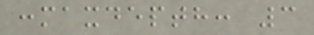:maxdepth: 3
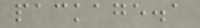package.a
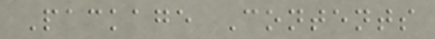Package Contents
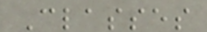Classes
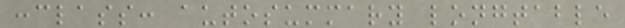:class: autosummary longtable
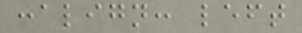:align: left
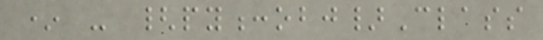* - {py:obj}Class
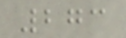273
